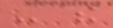- the
